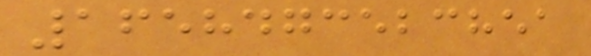1658473523851
